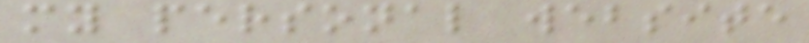my personal website
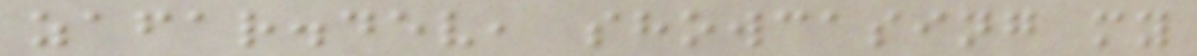zafar.dev, showcasing my
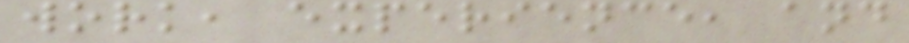work, experience, and
